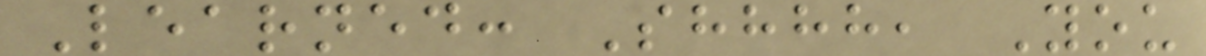Learned: Shhhh, You
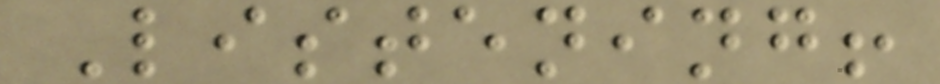Listening!
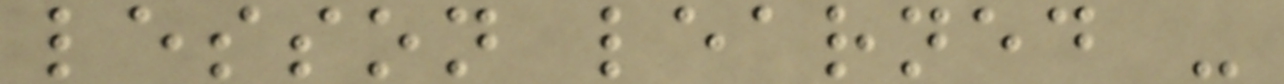lesson learned -
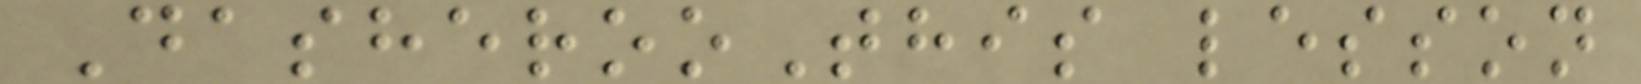DasherooThis lesson
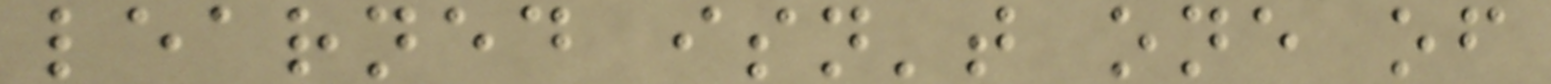learned isn't one of
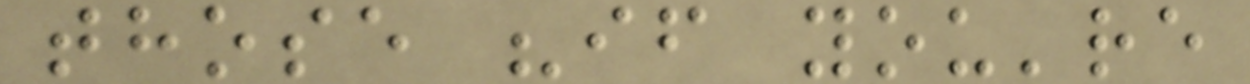those "if you're
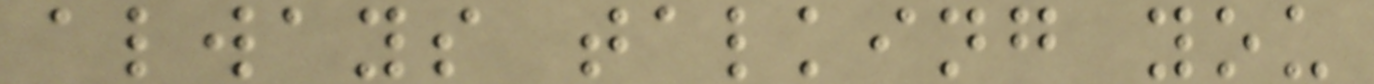always talking you
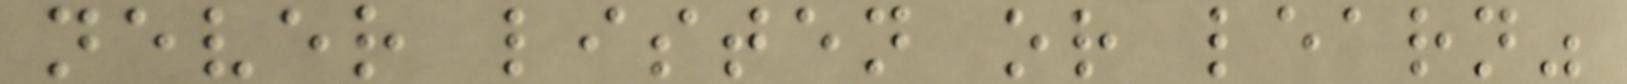never listen or learn"
